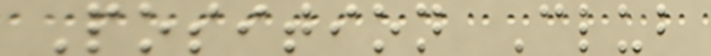Position Club
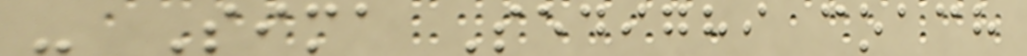- Sima Sedighi coach
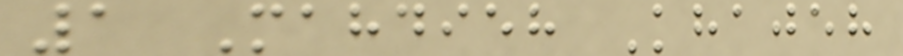1 Mahdieh Khajeh
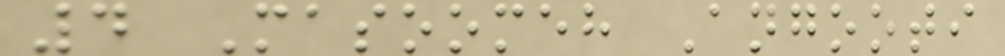4 Masoomeh Angooti
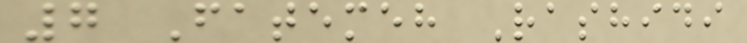7 Fatemeh Rashidi
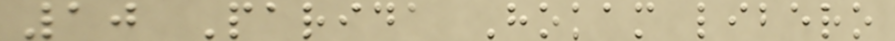10 Parida Hokam libero
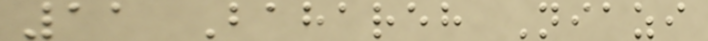11 Bahareh Niazi
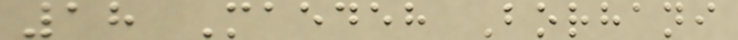18 Maedeh Borhani
